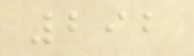292
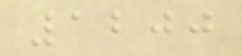1200
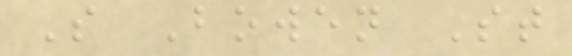S Bowen St
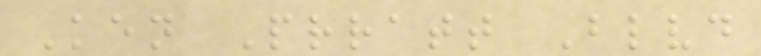Ken Prratt Blvd
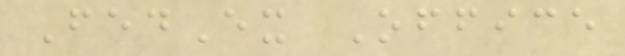FedEx Office
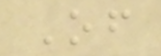Of
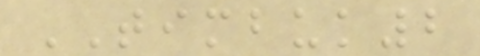TIMBUK2
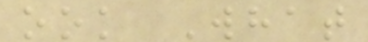ook What
